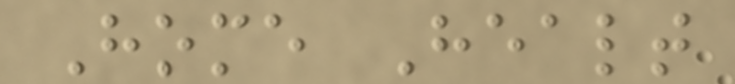Home Healt
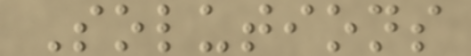Solutions
